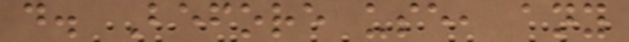d. Before use, any
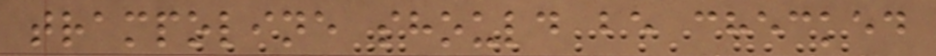trampoline should be checked
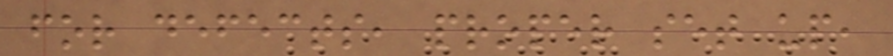for defects, proper set up,
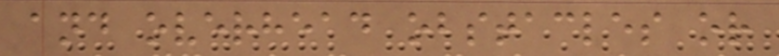and overhead obstacles or
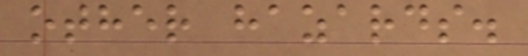other hazards.
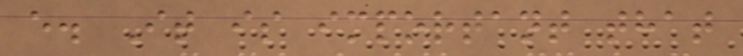e. It is important that
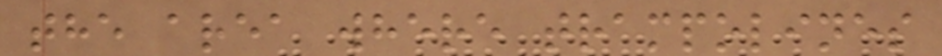the area where trampolines
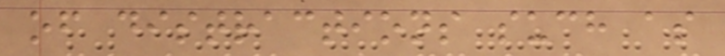of distractions such as
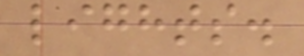lights.
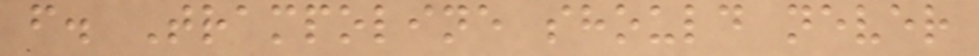f. Trampoline should never
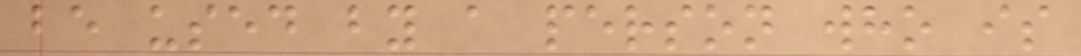be used by a person who is
